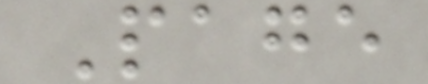Page
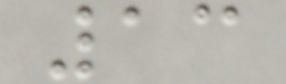13
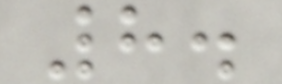8.
